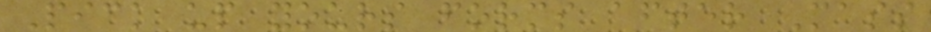Pick up yours forms after Mass
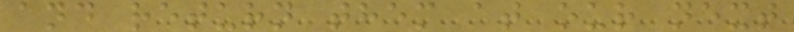and return them at our next
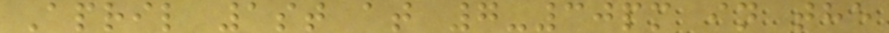April 1st at 7-30pm in the
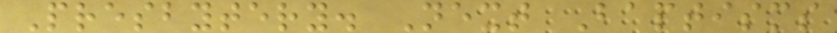Presbytery. Next Baptisms
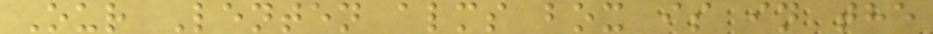Our Lenten alms box is in the
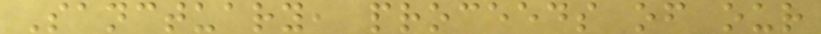Sanctuary, proceeds of our
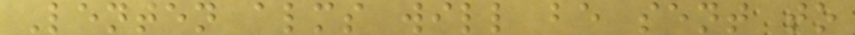Lenten alms will be sent to
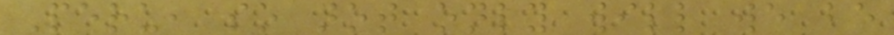Peru, so not only will we be
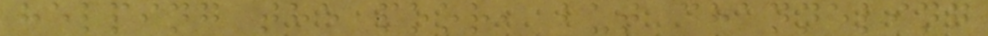helping the poor, but channeling
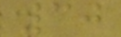30
